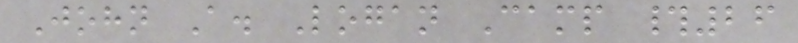John A. Logan Camp #26
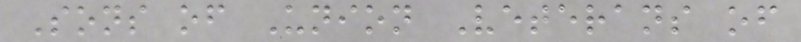Sons of Union Veterans of
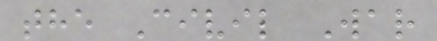the Civil War
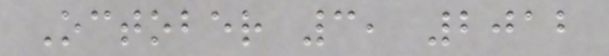October 3, 2012
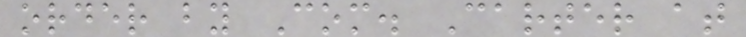order by Com. Carter at
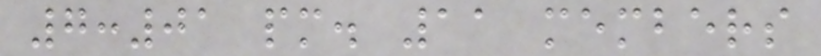7:01 pm. 11 members
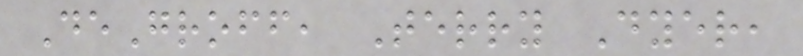DeGroff, Terry Dyer,
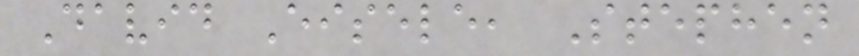David Eisele, Stephen
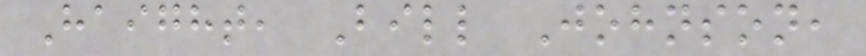Haight, Bill Johnson,
